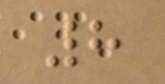8
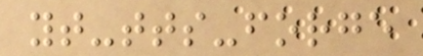yt-tts-forge
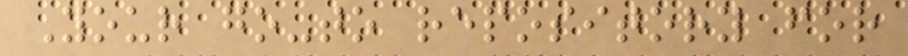Your go-to repository for
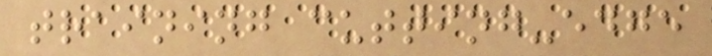training cutting-edge
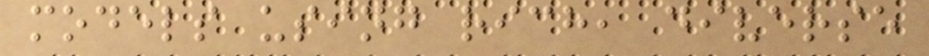models using rich, diverse
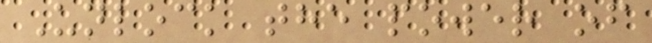Unlock the power of
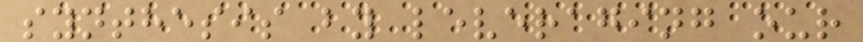synthesis by leveraging our
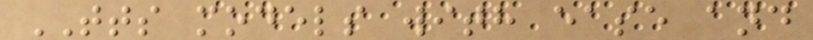TTS models with ease and
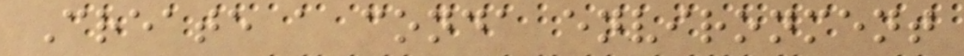Create a conda environment
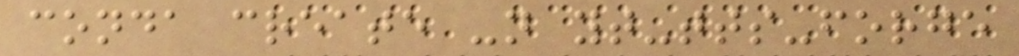conda create -n yt-tts-forge
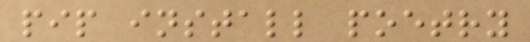pip install poetry
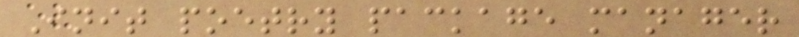Init poetry package manager
